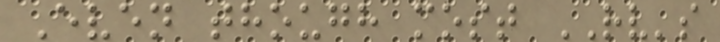Even though most RV's
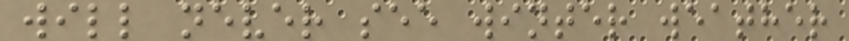will never see winter weather
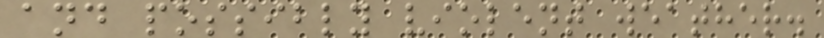and possibly violent weather.
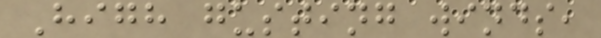High gusting winds,
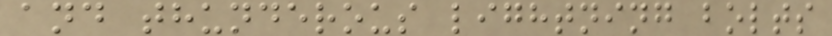and thunderous lightning bolts
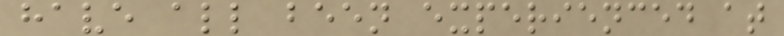have all been experienced at
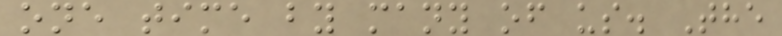one time by many of us. The
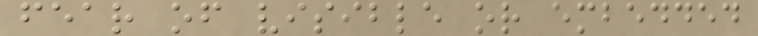fear of visible or embedded
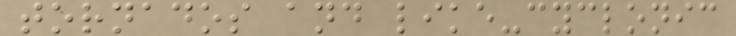tornados and like-cyclonic
